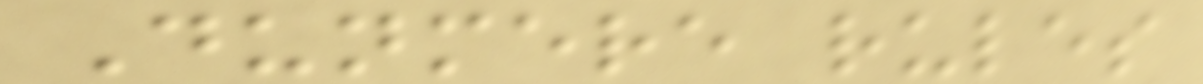Dunmere rules
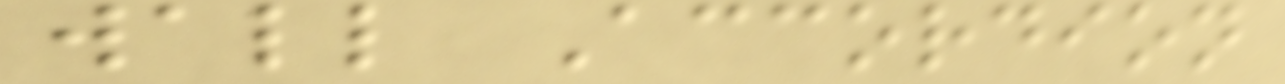wall Accordion
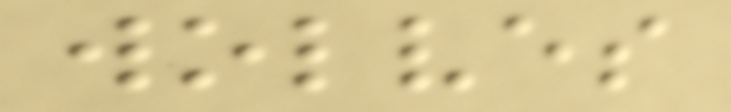wolves
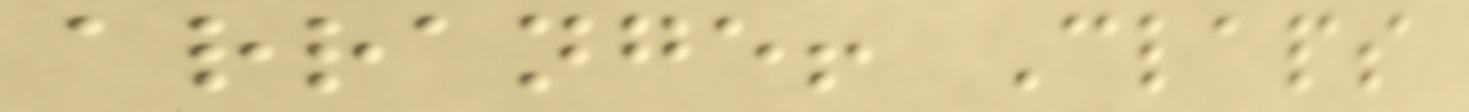arrange! Claps
